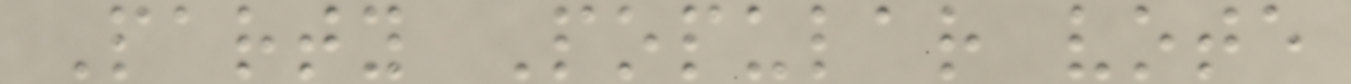Party Popular vote
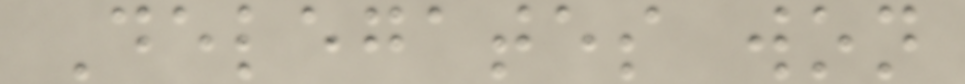Delegates won
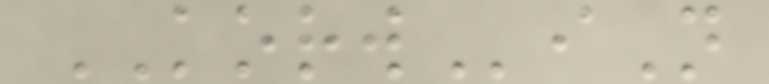KORWiN
